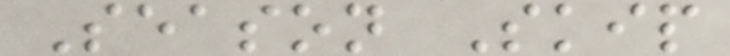Season Skip
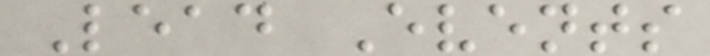Lead Events
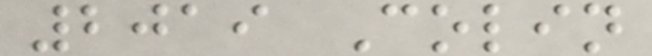2019 Colin
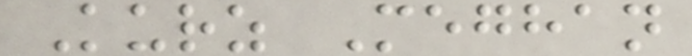Kurz Meghan
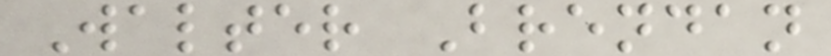Walter Brendan
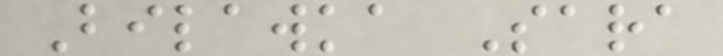Bilawka Sara
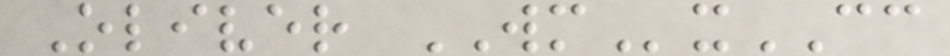Oliver WMxCC
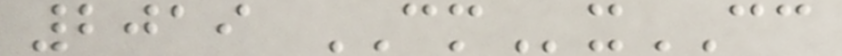2019 CMxCC
